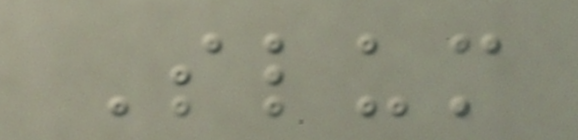Slum
